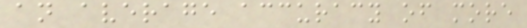an average accuracy of more
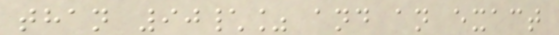than 90\% and an exact
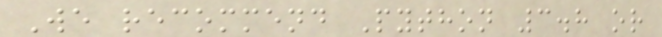We recommend Python 3.8 or
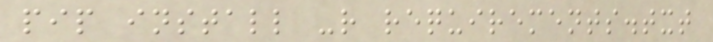pip install -r requirements.txt
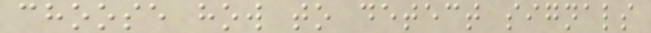choose how to detect signals
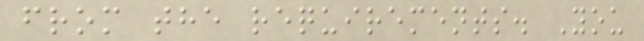from the requirements. You
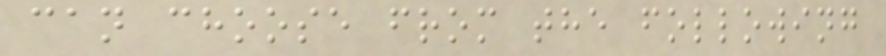can choose from the following
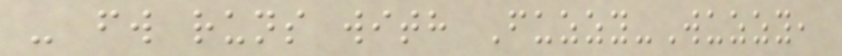- fw runs with Fuzzy-Wuzzy,
